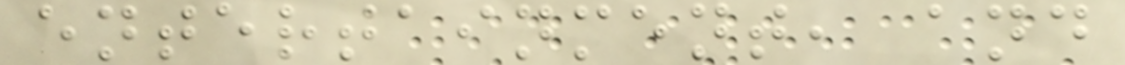entertainment, and
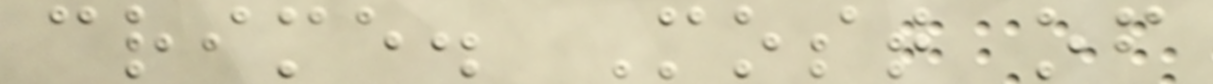crime. Most of
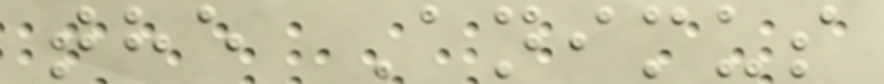the Animus
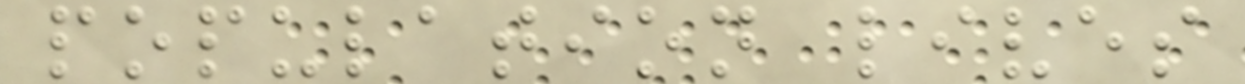population lives
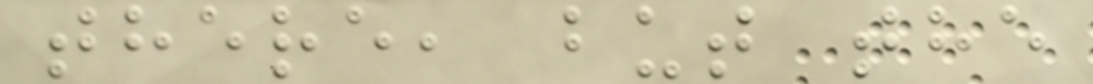there, but the
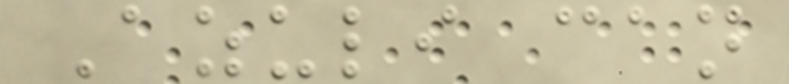Azuli can
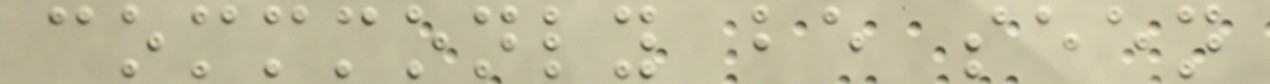commmonly be seen
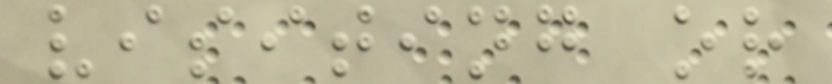visiting or
